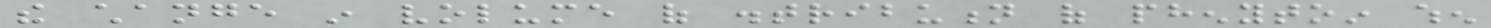the change in volume of distribution of phenytoin when
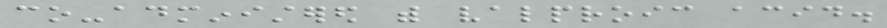co-administered with valproic acid.
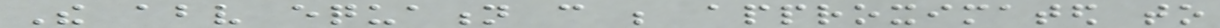The above equation can be approximated to
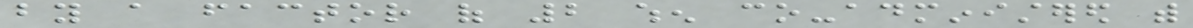by a factor of 2 when co-administered with
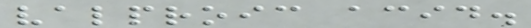valproic acid.
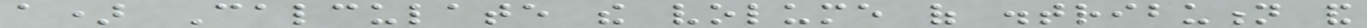a) Calculate the volume of distribution and
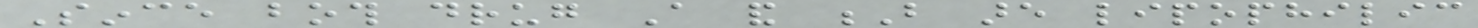Since both drug A and B are lipophilic
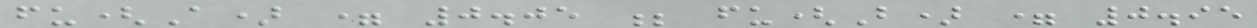fu(A) = 0.05 ; fu(B) = 0.95
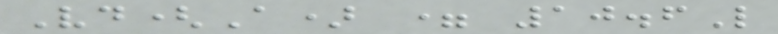Vd(A) = 10.6L
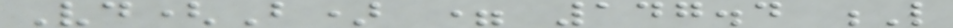Vd(B) = 147.4 L
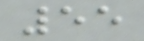55
